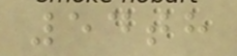54th
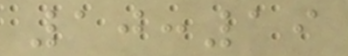10:19
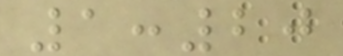1:20
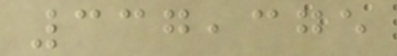337,375
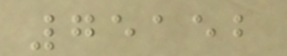75152
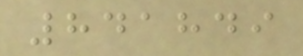841849
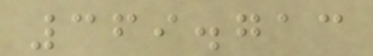369.713
